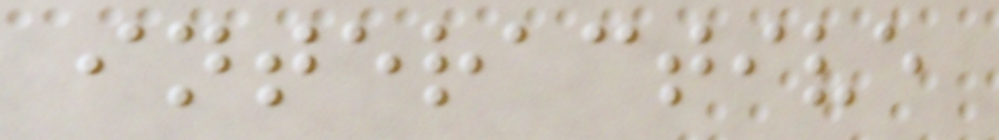interactive
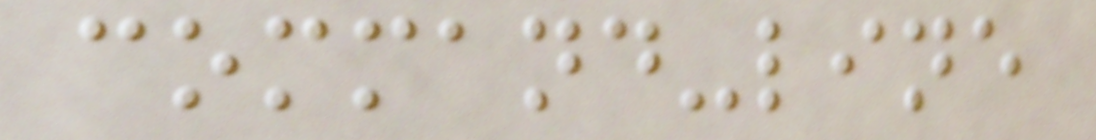command-line
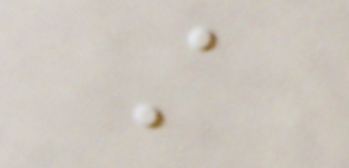A
